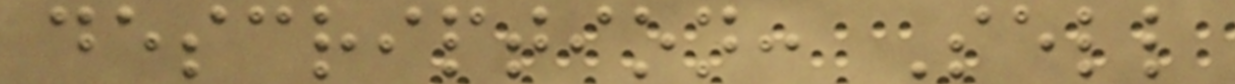description: Sell
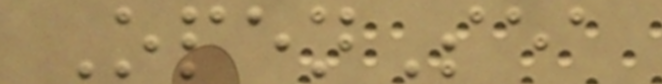OpenSea
